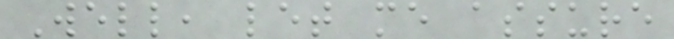Well, let me assure
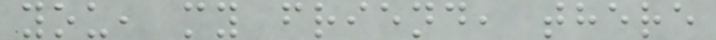you, my friend, there
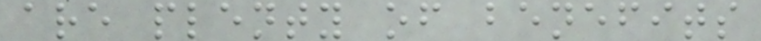are plenty of benefits
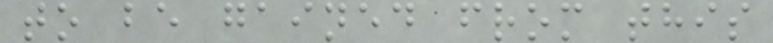to be gained from this
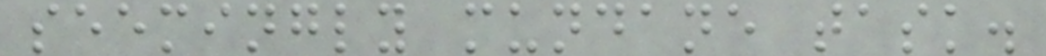seemingly mundane task.
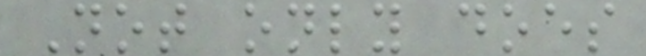Not only does
